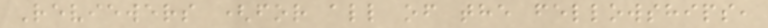Reviewers (for all of the fellowships,
